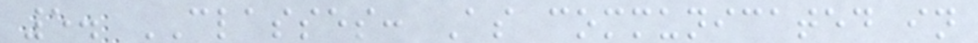5. CLASSES: As communicated in
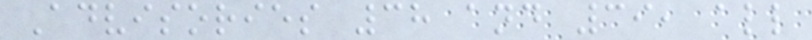Advisories 38 and 39, all
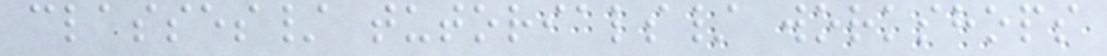classes/ tutorials/ workshops
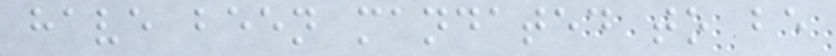have been mandated to be
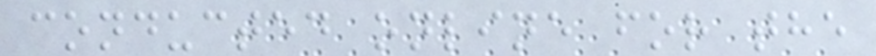conducted online for the
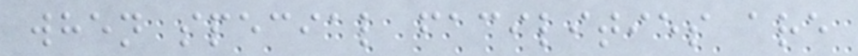when special facilities are
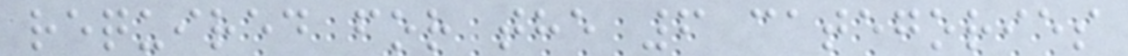required for the 6 categories
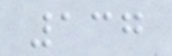137
